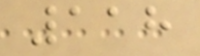118
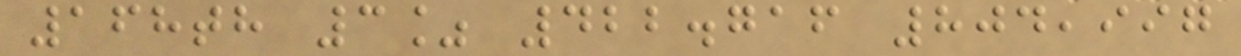168th 3% 422.716 804,997
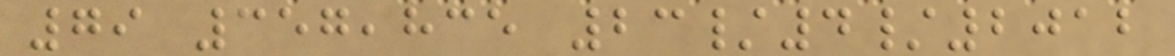79 357,835 23/4/2012
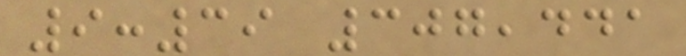9:39 307,441
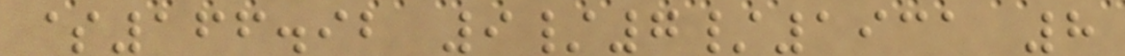$166.92 9/7/1931 8
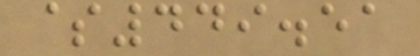$449.51
